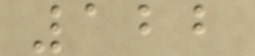122
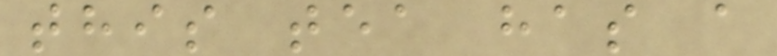this tea has a
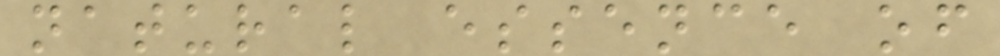natural essence of
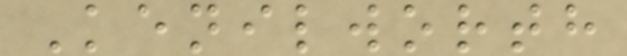Kenilworth
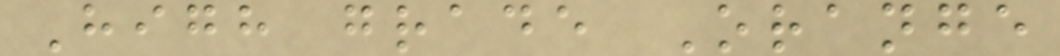High grade Orange
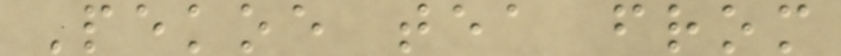Pekoe tea from
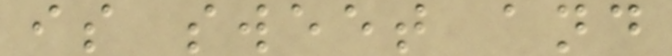is sweet and
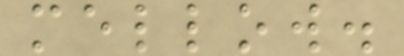mellow.
